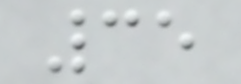35
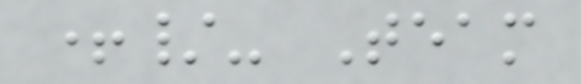+/- Team
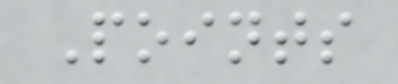Points
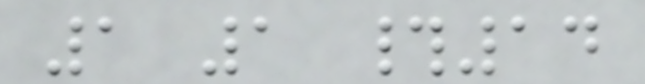1 1 #14
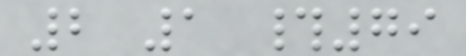2 1 #79
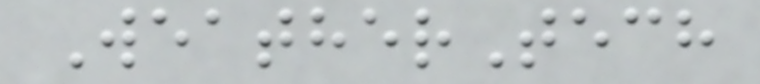WeatherTech
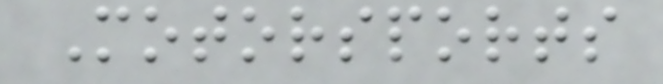Motorsports
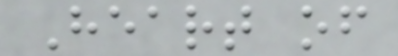Heart of
